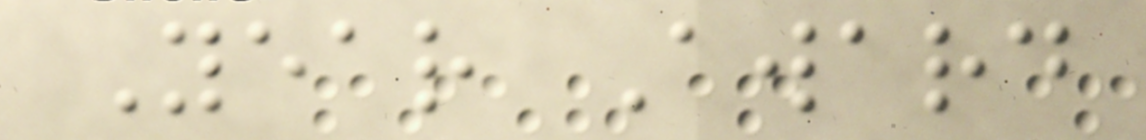Year Award
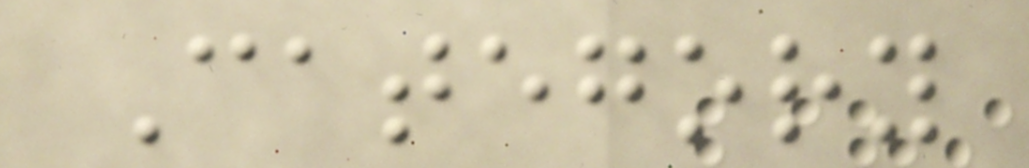Category
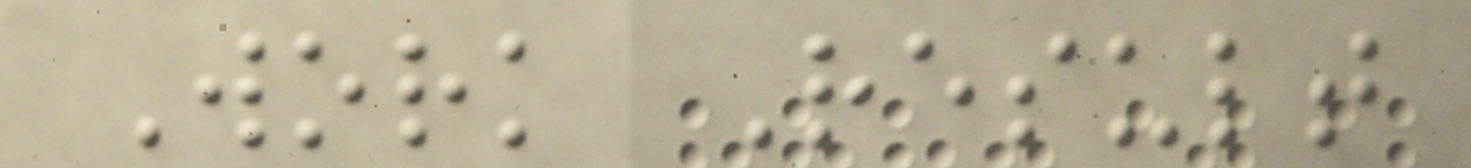Work Result
